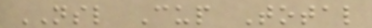NSL Cup Total
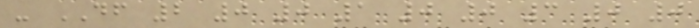- DF 2 0 0 1 0 0 3 0 0
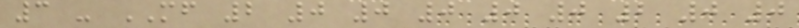3 - MF 2 0 0 0 0 0 2 0 0
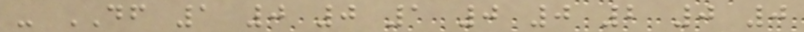- DF 1 0 0 1 0 0 2 0 0
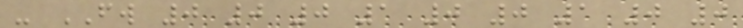- FW 0 0 0 1 0 0 1 0 0
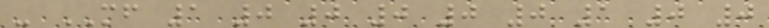- MF 1 0 0 0 0 0 1 0 0
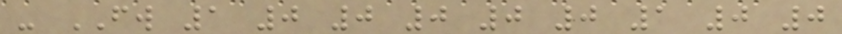- FW 1 0 0 0 0 0 1 0 0
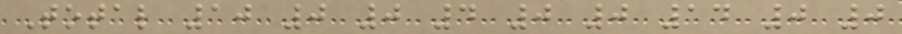Total 10 0 0 4 0 0 14 0 0
